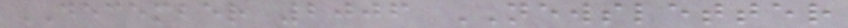DECEMBER 2006 NEWSLETTER
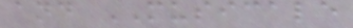and MUSICALE
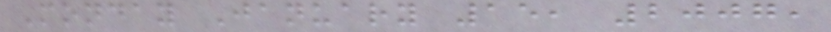Monday January 15, 2007,
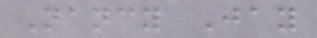Nancy Jay
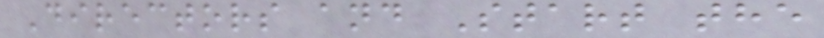Directors and Start the
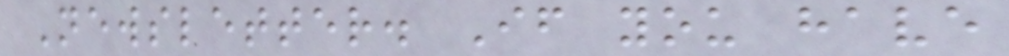Newsletter. If you have
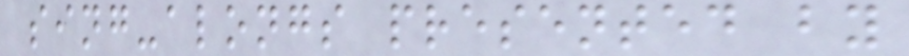sing-alongs presented by
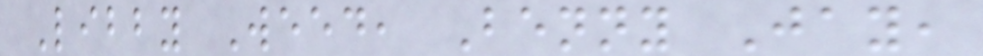Libby Weed, Benny Jay,
